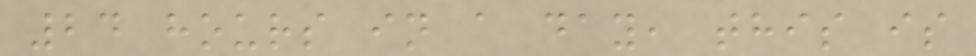24 hours in a day, this is
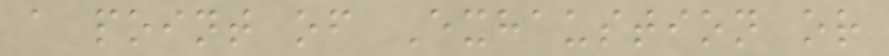a point of Exhaustion or
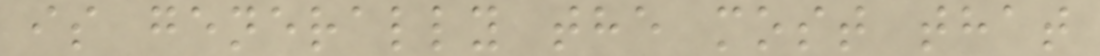is generally the most that
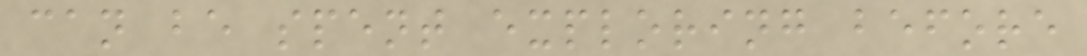can be spent exploring before
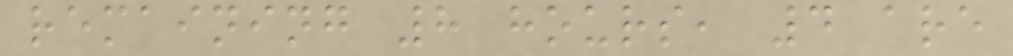remaining 8 hours, 4 are
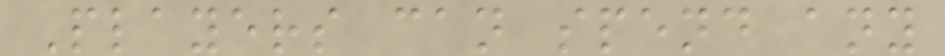Players can spend any
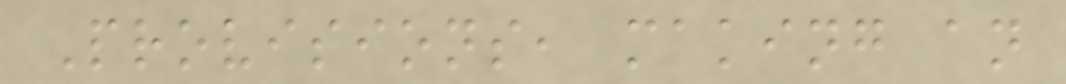Provisions, making an
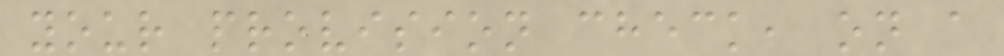your provision check, on a
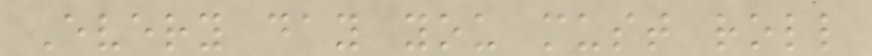Every day you must roll
